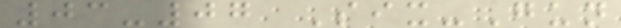03-07 Six-Gun
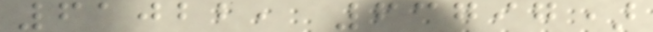61022, 63797)
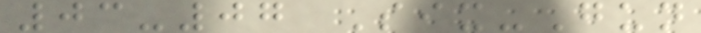03-07 Six-Gun
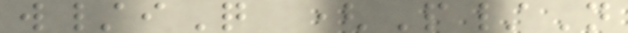w/iQ (P/N
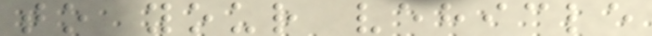to your vehicle
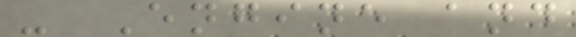- Engine and
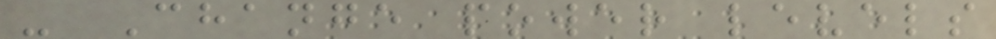- Change power levels
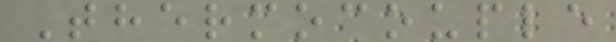Thermocouple
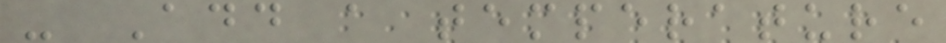- Add a temperature
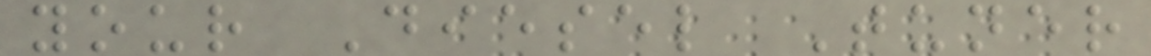your Diesel Tuner
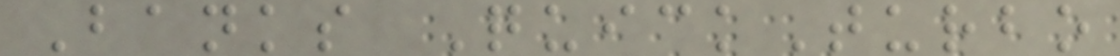Banks QuickTurbo
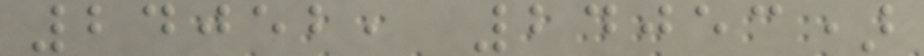24052, 24053)
